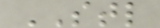STL
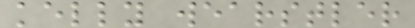kelly wearstler
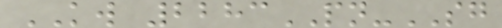KW 2283PN-SG
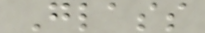Glass
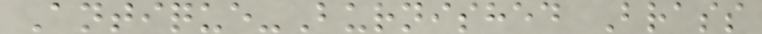Antique-Burnished Brass
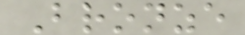Bronze
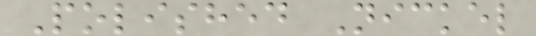Polished Nickel
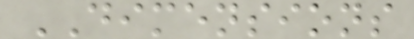DIMENSIONS
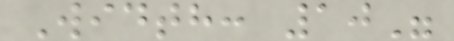Width: 10"
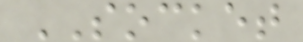SOCKET
